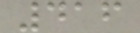416
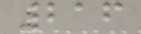216
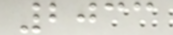2033
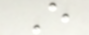E
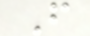F
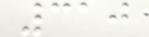310
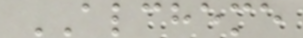ALCHEME
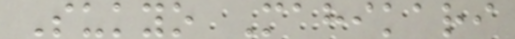Sukyo Mahikari
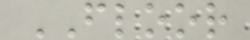FLOOR
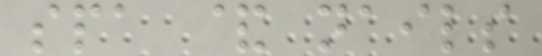spa & nails
